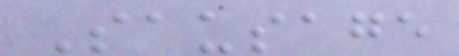Sausage
